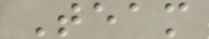Team
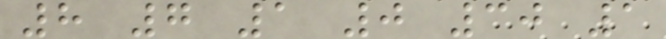8 7 1 0 30 1
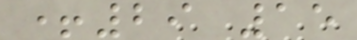+29 15
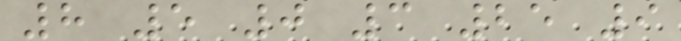8 5 0 3 25 9
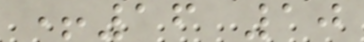+16 10
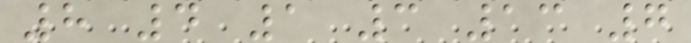8 4 1 3 13 7
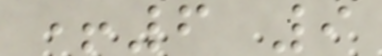+6 9
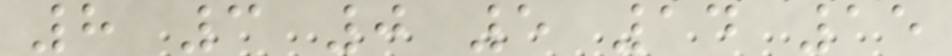8 3 0 5 14 15
